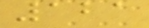121
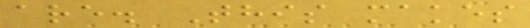are. This makes
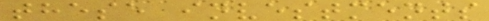these investments
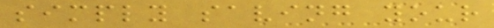simply saving your
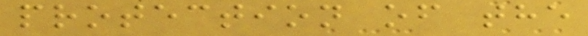protection of the
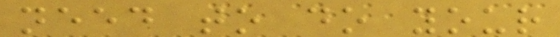need to do your
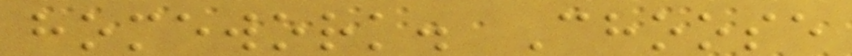homework. Choose
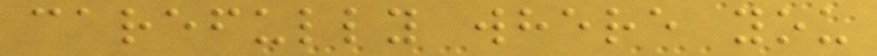carefully where you
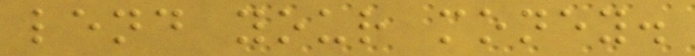lend your money.
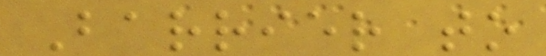Barrier to
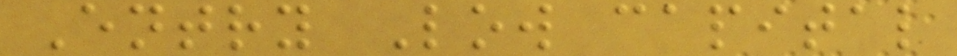Entry Low capital
